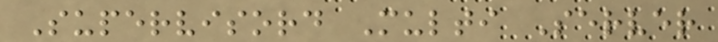Supervisord Multi Server
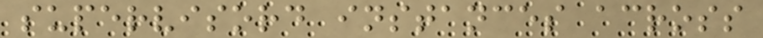supervisord instances across
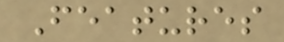Features
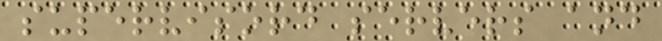supervisord servers and
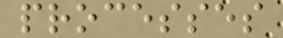processes
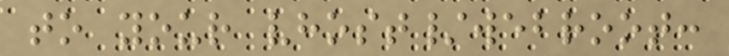to your vhost/webroot:
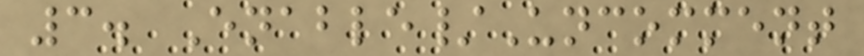3. Enable/Uncomment
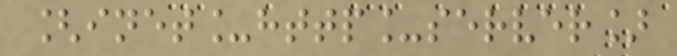[inet_http_server]
